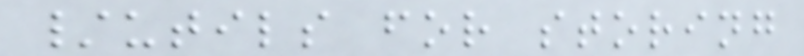/utils for storing
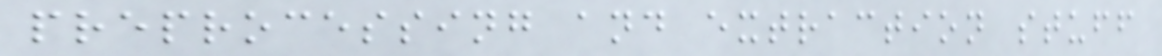preprocessing and extraction stuff
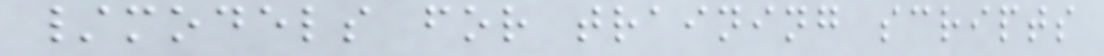/models for training scripts
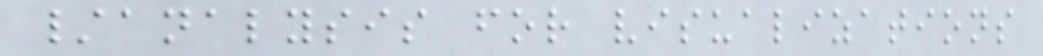/analysis for visualizations
